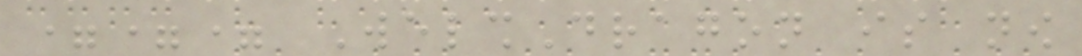=== WelshDragon is now
